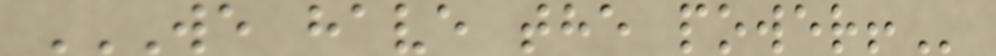WE HAVE THE POWER!
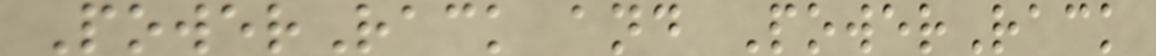PowerRack and PowerRack
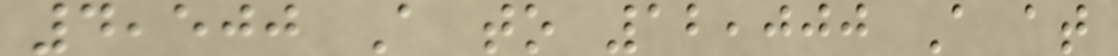4,500 A to 12,000 A at
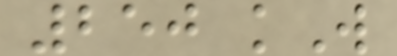250 kW
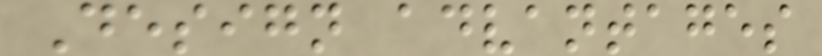Design advantages
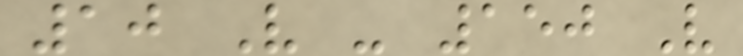10 V - 150 V
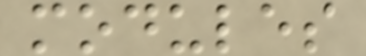modules
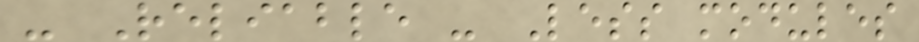- Reliable - Less modules
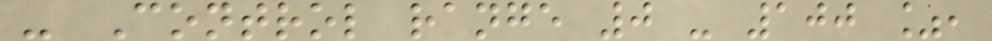- Control range 0 - 100 %,
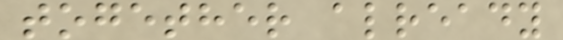together already
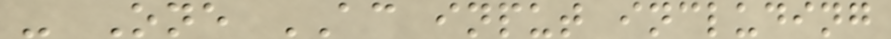- One AC input including
